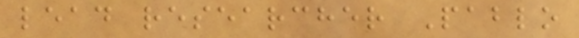lead researcher Pablo
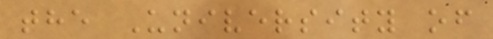the University of
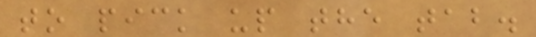to pick up the tab.
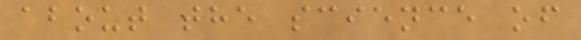about the science of
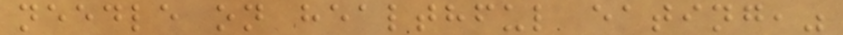needle on healthful eating,"
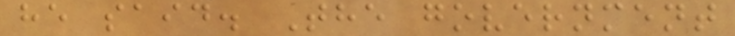he said. The government
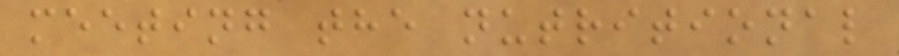meeting the nutritional
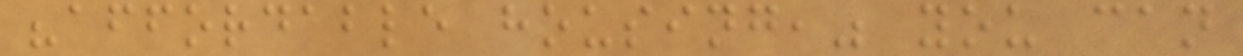"affordable housing," you can
